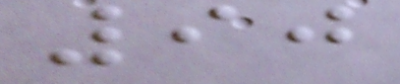90
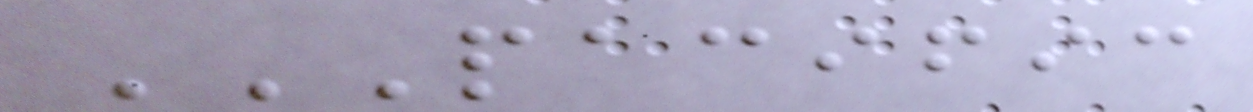PACIFIC
